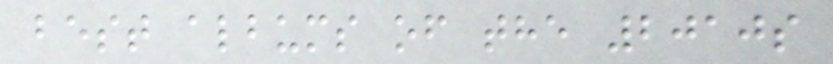best albums of the 2010s
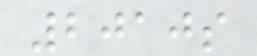2010s
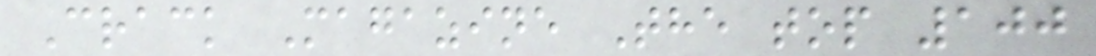Crack Magazine The top 100
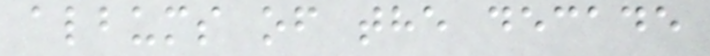albums of the decade
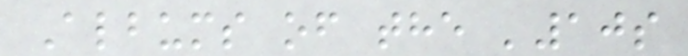Albums of the '10s
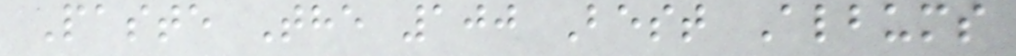Paste The 100 Best Albums
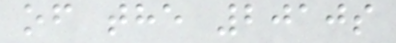of the 2010s
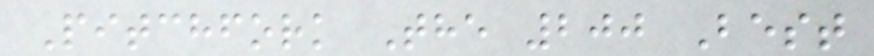Pitchfork The 200 Best
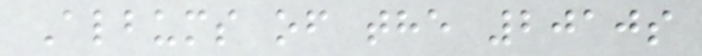Albums of the 2010s
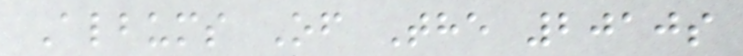Albums Of The 2010s
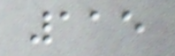115
